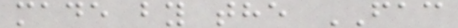made by the FAC
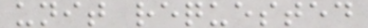unit requested
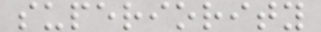superiority
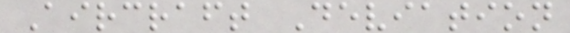Aircraft Deviation
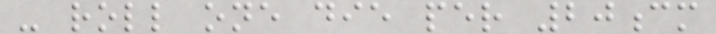- roll one die per 20cm
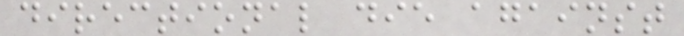directional die against
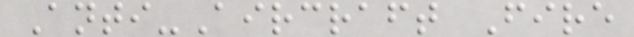Anti-Aircraft Fire
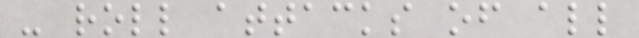- roll attacks of all
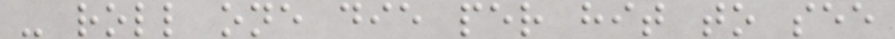- roll one die per hit to see
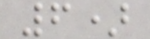6)
